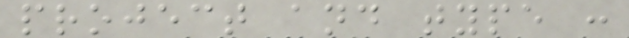project and type :
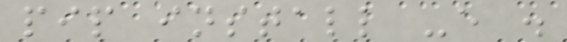pip install -e .
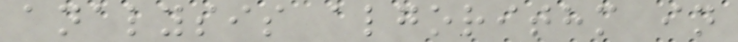analysis algorithm in
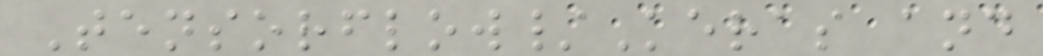Tensorflow/Keras and
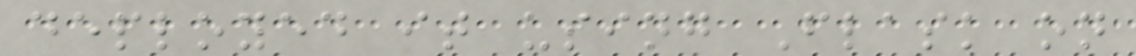deployed it using Flask on
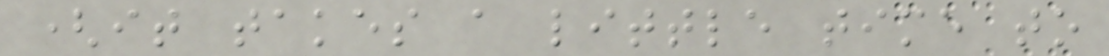(it takes a little time to
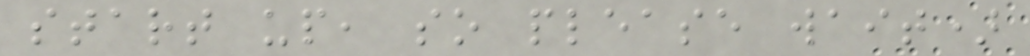start up, so please wait)
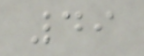49
